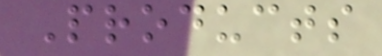Products
